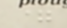=
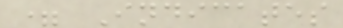= Indicates
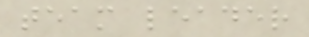team leader
